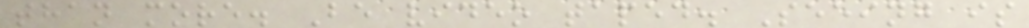than more. Be video taped. Seeing is
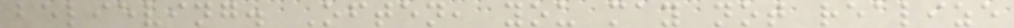believing. Often, you may not realize
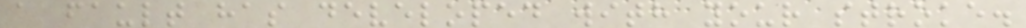a fault has developed with your stroke.
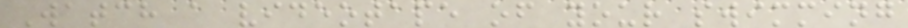Watch a videotape of your swimming
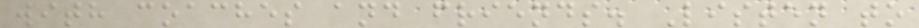with coaches and friends. Listen to
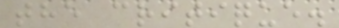the critique.
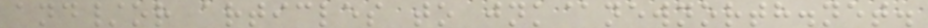and/or articles to jnk@newnorth.net.
